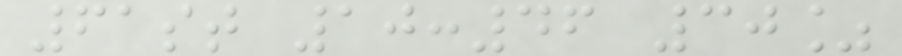61st 10:46 30%
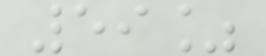59%
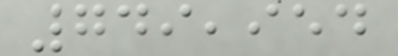749,954
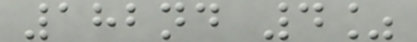182nd 4%
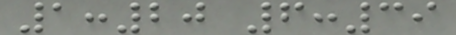1:20 6:39
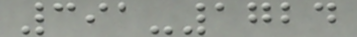391-1724
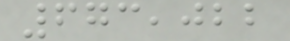673,022
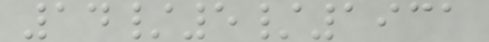14/5/1931
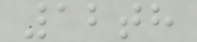12th
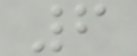6
